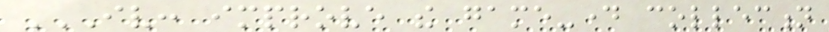IV: IMPROVE THE GAME-DAY COLLECTION
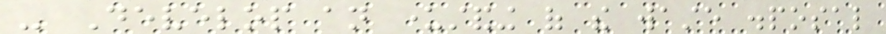- Develop an understanding of the waste disposal
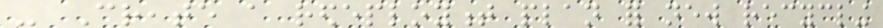- Create a redeployment plan for new recycling
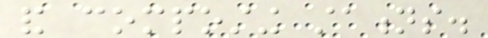and composting stations.
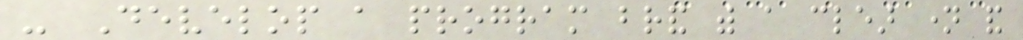- Develop a program brand with a clear name and
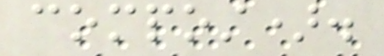compost).
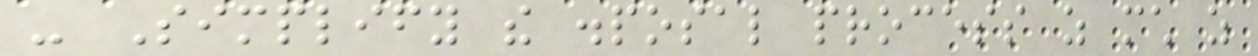- Simplify the disposal process as much as
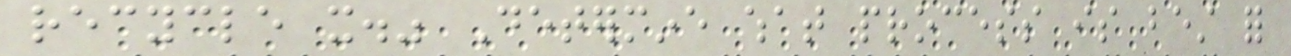recycle it." Determine what process is best for
